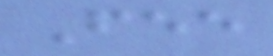Fee
